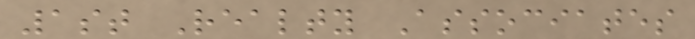1st Realty Associates
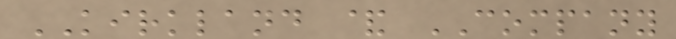KIRKLAND & COMPANY
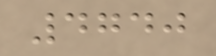4740
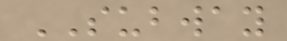SUBWAY
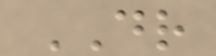DR
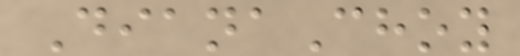DianaChoy
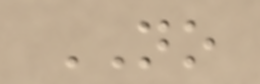NO
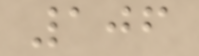106
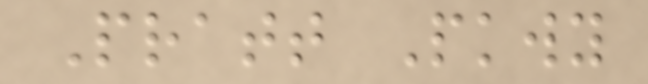Pratt Pkwy
